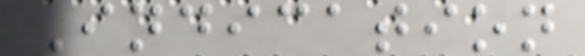Indication
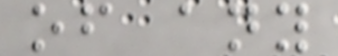of any
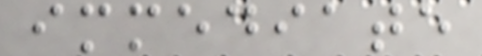immediate
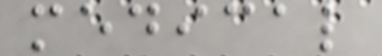medical
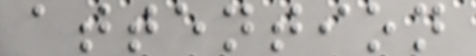attention
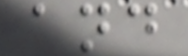and
